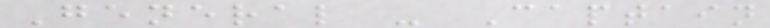General - Captain
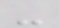-
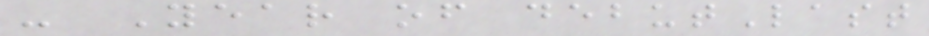- Year of debutLast
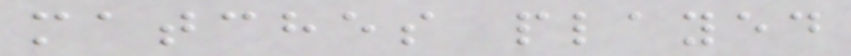matches played
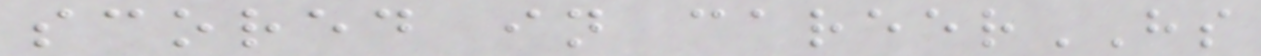scored in careerHS
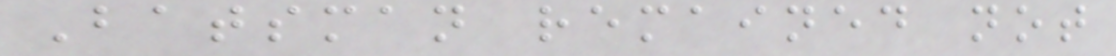Batsman remained not
